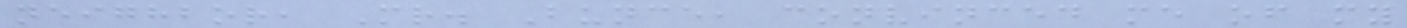neighbor, Mr. Bunce, convinced me of my
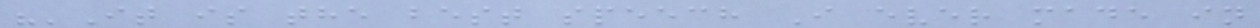"'It is the best speech I ever made in
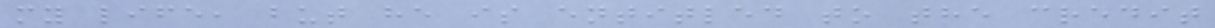my life, but he is entitled to the credit
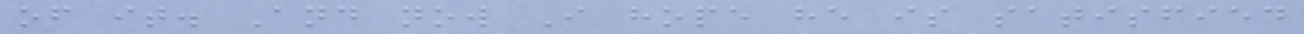of it. And now I hope he is satisfied
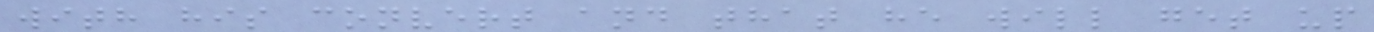with his convert and that he will get up
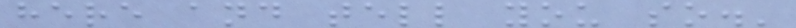here and tell you so.'
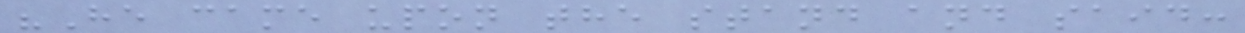"He came upon the stand and said:
